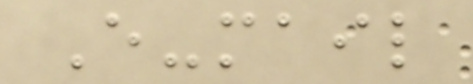E-mail
